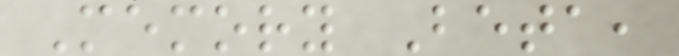Memory Beta,
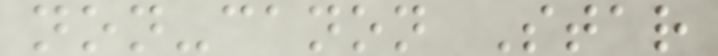non-canon Star
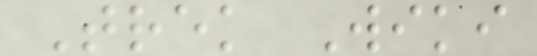Trek Wiki
